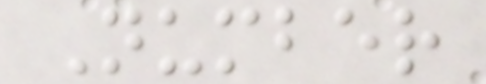Number
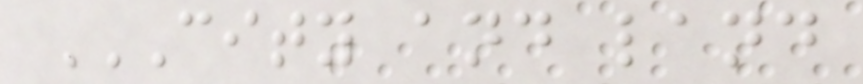CITY AND LAND
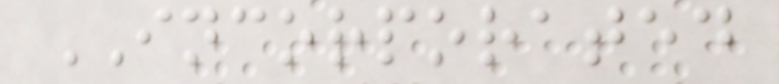INCORPORATED
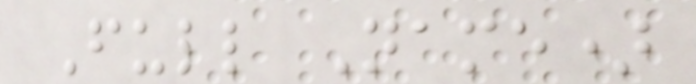Full Name)
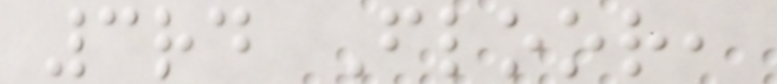3rd Floor,
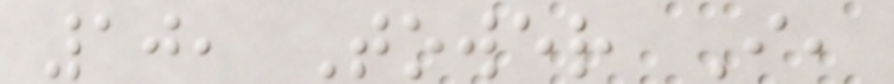10, Tower I,
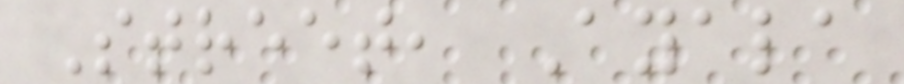Street, Ayala
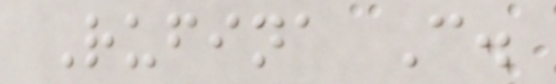Rufina C.
